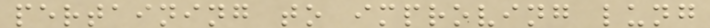pertaining to improving lung
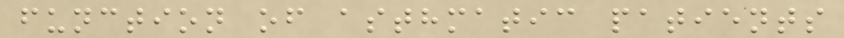function of asthmatic patients
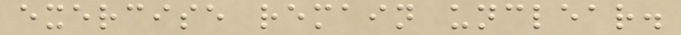exercise remain unclear.
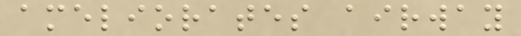ameliorates airway
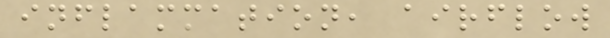inflammation, airflow
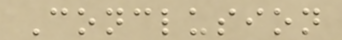Conclusion
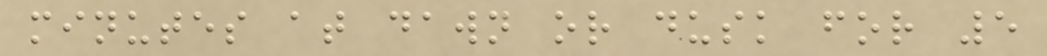minutes at dawn or dusk for 5
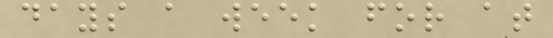days a week for at
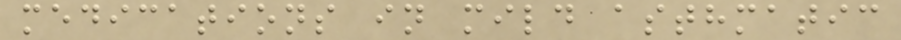medications in mild asthmatic
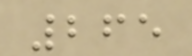265
